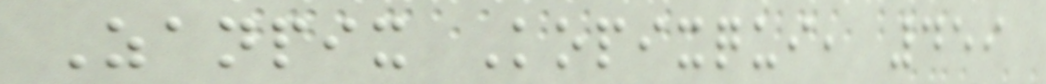Zanpix Kopixqui, 459
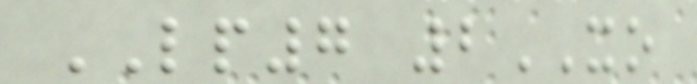LP7 2XO
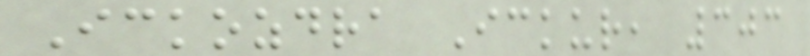Ickozdra Ickur, 303
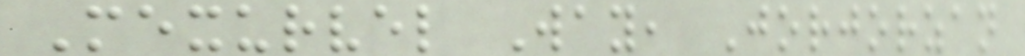Mexurvel Way, Jorjorzan
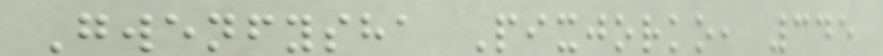Gwenfysha Pixjorko, 345
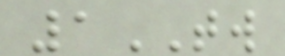1TW
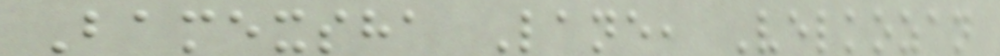Bamexsha Lane, Velkozan
